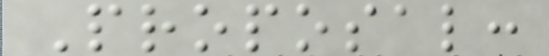Proposal:
